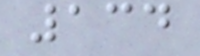134
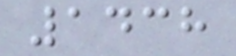1438
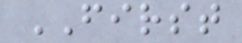FIRST
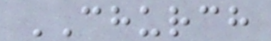CHURCH
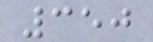350
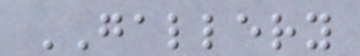GALLERY
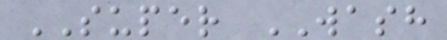SUPER WASH
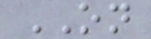ON
